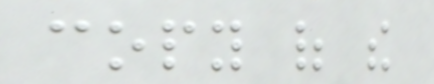copy of the
